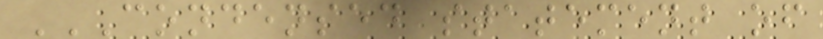CONDENSED STATEMENT OF
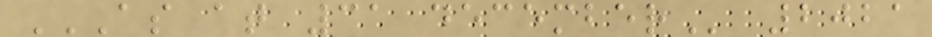AS AT 31 DECEMBER 2021
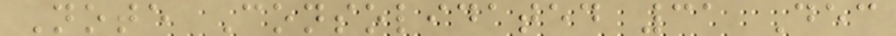Note Consolidated 31 Dec
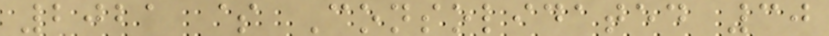2021 $ Consolidated 30
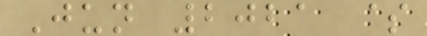Jun 2021 $
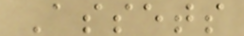Assets
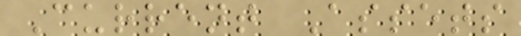Current Assets
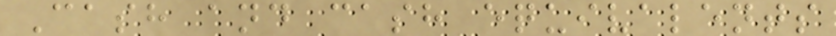Cash and cash equivalents
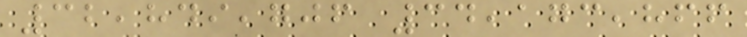32,849,706 34,173,866
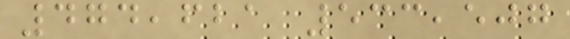474,621 533,507
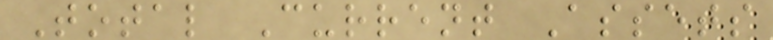Total Current Assets
